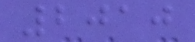2010
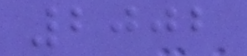2002
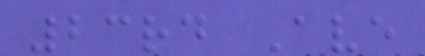23rd Ave
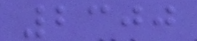2300
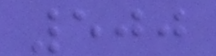500
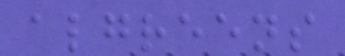algreens
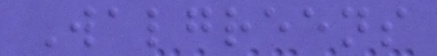Walgreens
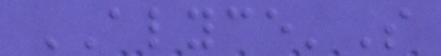ALYCE'S
